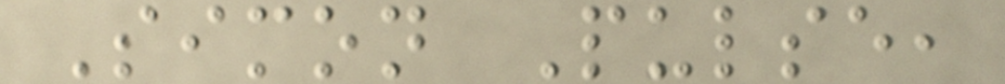Simon Pulse,
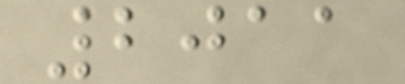2011
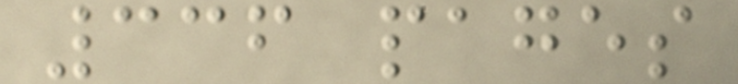336 pages
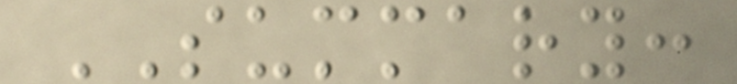SUMMARY:
